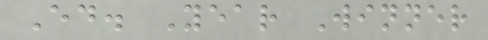Ed. Year Winner
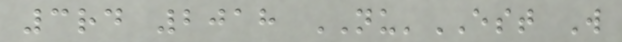3rd 2018 NU'EST W
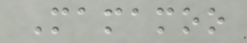Mamamoo
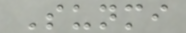Sunmi
